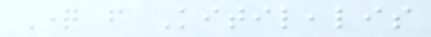Question from Kitilealis
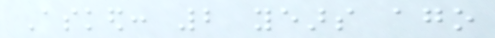Asked: 2 years ago
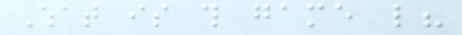What is this game like?
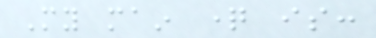My main question is:
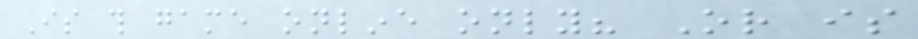Is this game online only? Or is
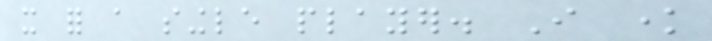it for a single player. I know
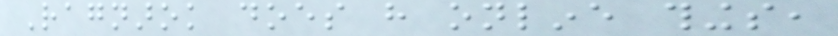Ragnarok does have online things,
